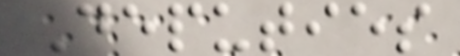Deputies
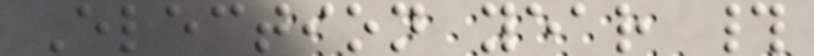Election year #
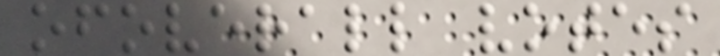ofoverall votes
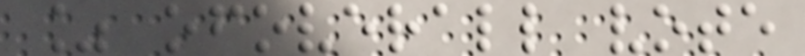% ofoverall vote
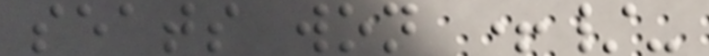seats won +/-
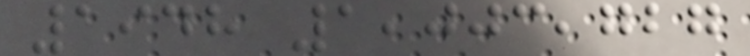1948 1,003,727
